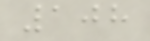108
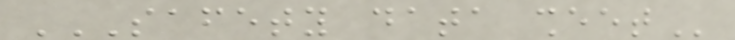SAFETY DATA SHEET
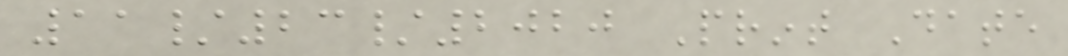11/23/2020 Print Date
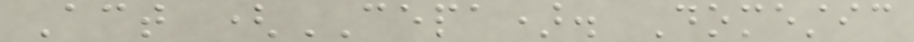Act (CEPA). Domestic
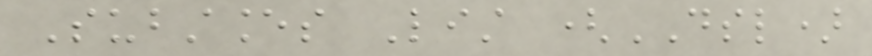Substances List (DSL)
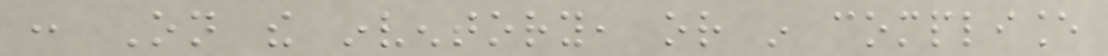: On the inventory, or in compliance
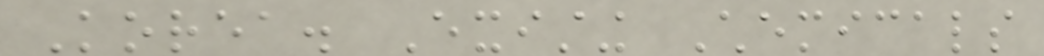Korea. Existing Chemicals
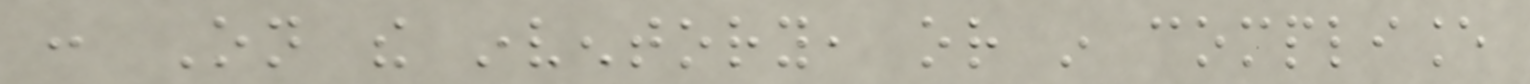: On the inventory, or in compliance
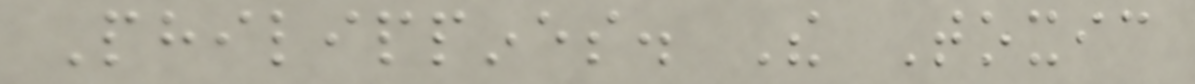Philippines. The Toxic
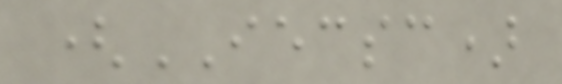(IECSC)
